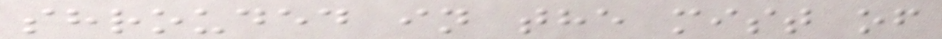shrouded in the mist of
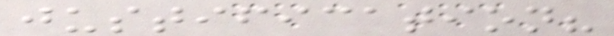justification?
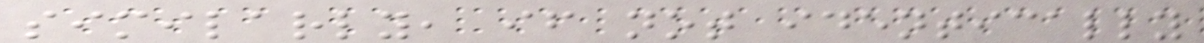similarly, if not identically
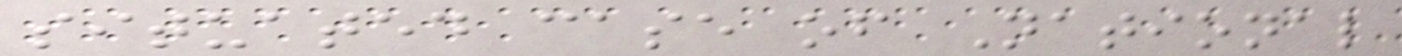situated case of National
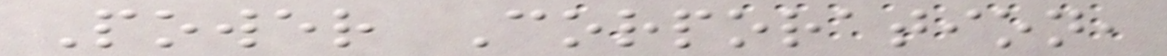Power Corporation,
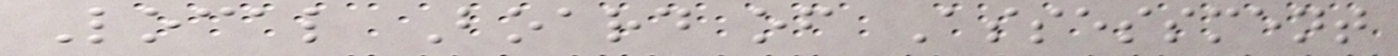Local Board of Assessment
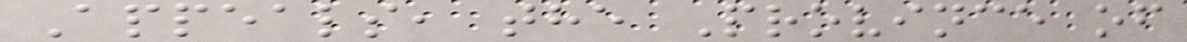Appeals, the Province of
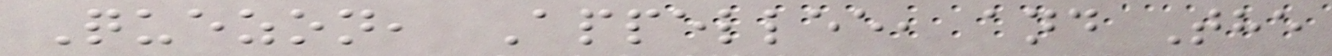Quezon, Appellee, and The
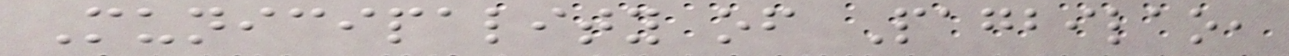Municipality of Pagbilao,
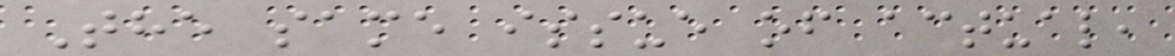The same issue of actual,
